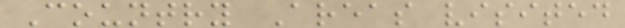Country Areas visited
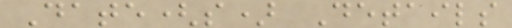Date(s) Details
